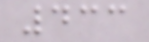433
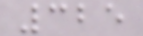325
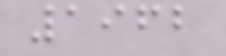1962
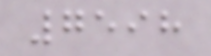7598
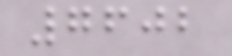7602
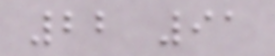22 91
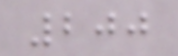200
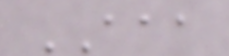AAA
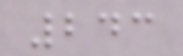243
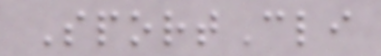SportCli
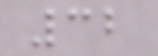32
